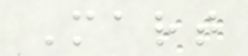Mart
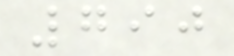790
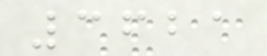3621
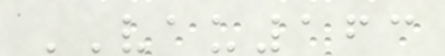VAU163
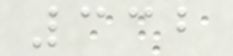332
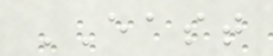EAST
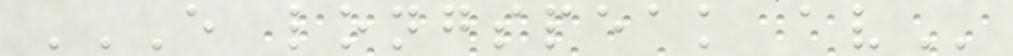E LONGSPEAK AV
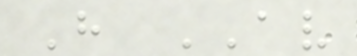H AV
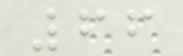66
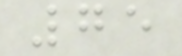75
